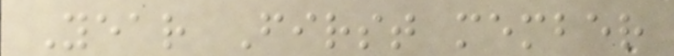Year First member
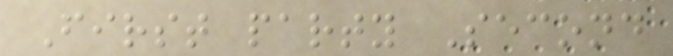First party Second
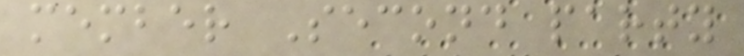member Second party
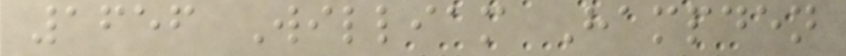1656 William Hampden
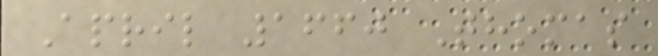April 1660 Thomas
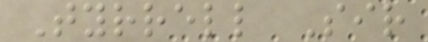Tyrrell Sir
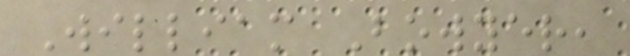William Bowyer,
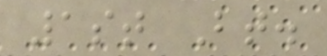1st Bt.
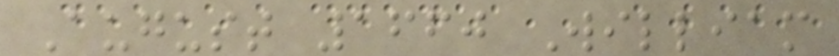August 1660 William
